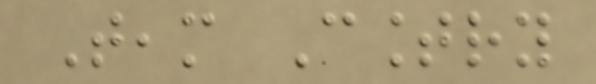Team Country
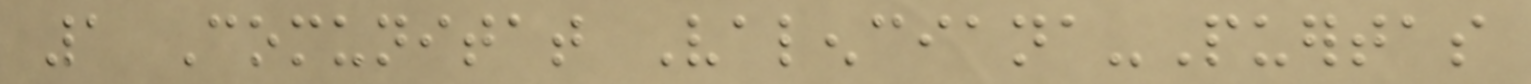1 Comunitat Valenciana-Puertas
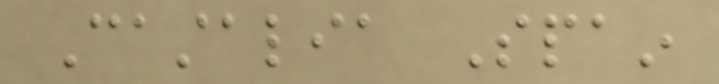Castalia Spain
